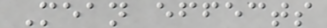Mean effects
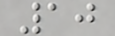10
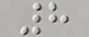8
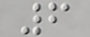6
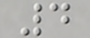4
